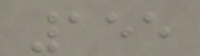155
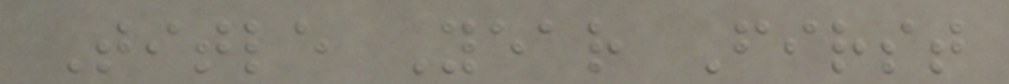Title Year First
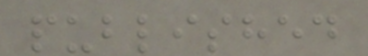published
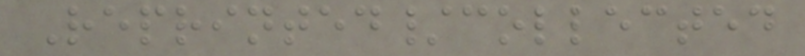Reprinted/collected
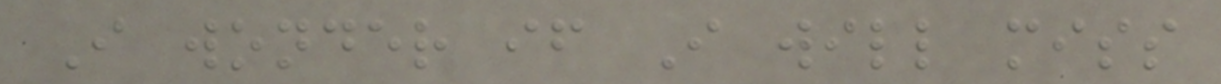I wonder if I will miss
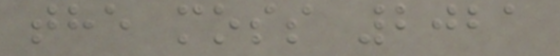the moss 2021
